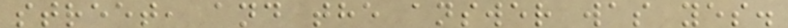street, and the answer was yes.
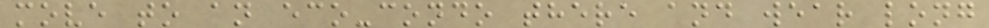move to an eco-condo there and wear long
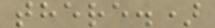there.)
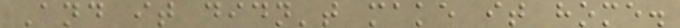And it didn't make it home.
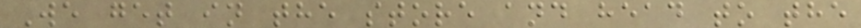We get in the store and head to the
